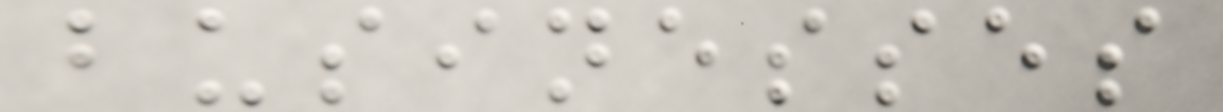businesses
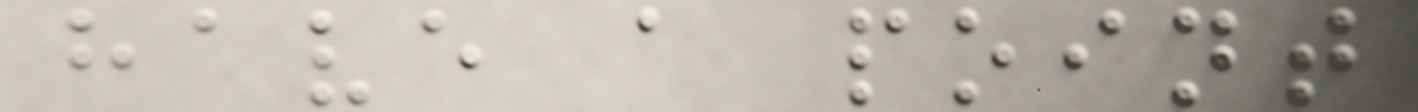have a point
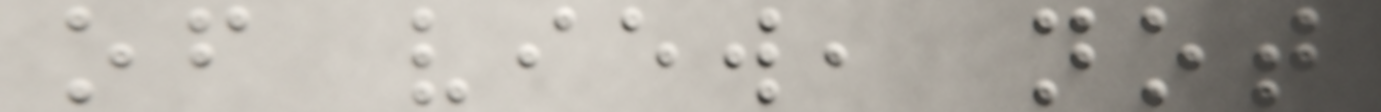of view, not
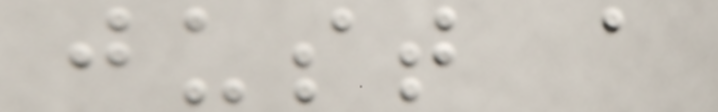just a
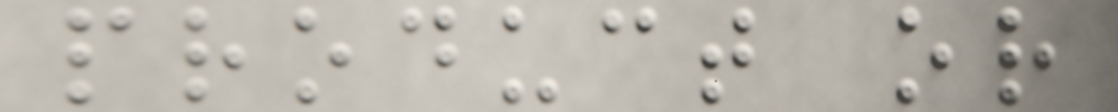product or
